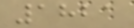1821
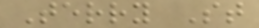Terry St
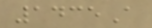1435A
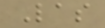Las
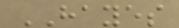HAYES
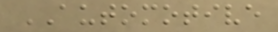AUTOMOTIVE
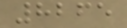8265
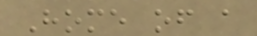Home of a
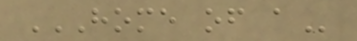HOME OF A
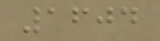1604
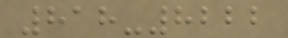818-8222
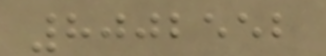8002552
